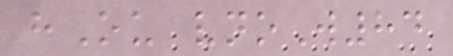hOu vnoW84
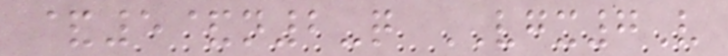&5&n2-q VGX7V
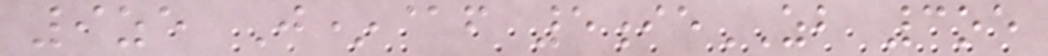9ze J*@f 5ieZB 3oe
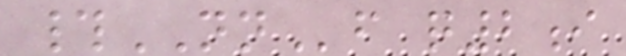#NNf q2i
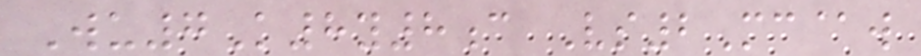Wu7K8y8c Vs2Mc@w
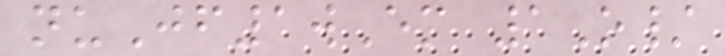nuJf1wEm 1O/
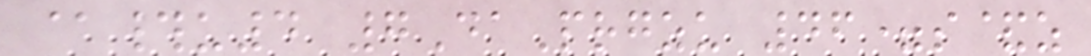@#u4 7DaPrgzu 46=s&z
